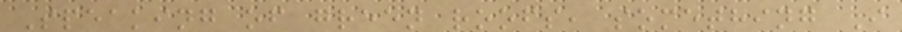Speaking of green roofs, something I
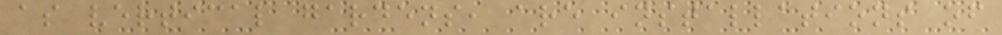as vertical gardens, are installations of
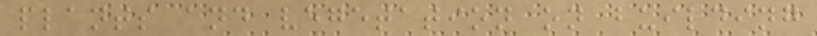plants and vegetation on building
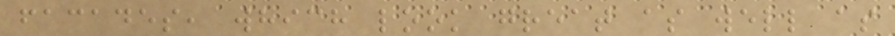facades, which look great as well as
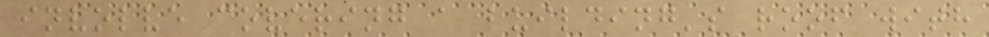involve covering a building's roof with
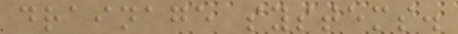drainage systems.
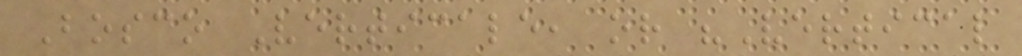Bosco Verticale, or "Vertical
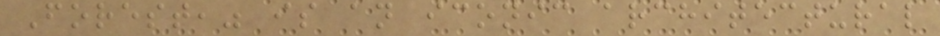Forest," is an iconic architectural
